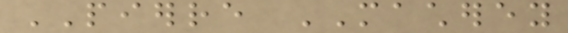PIERRE MACHEREY
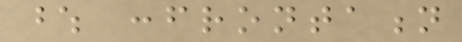whose confrontation
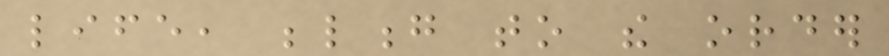life, belong to the order
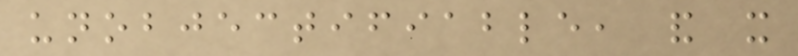unobjectifiable, and it
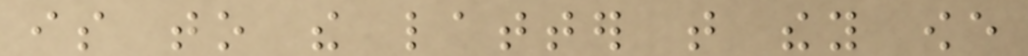is to the latter that they owe
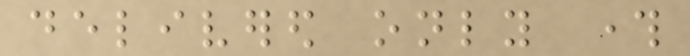delivered only through
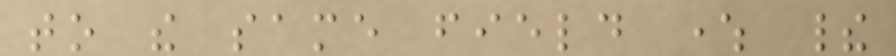to the same field where their
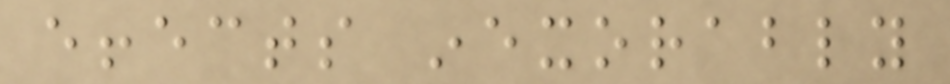effects inexorably
